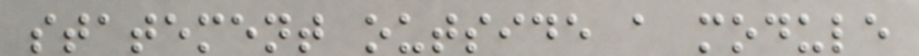statement outside a module
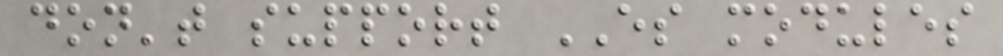don't support ES modules
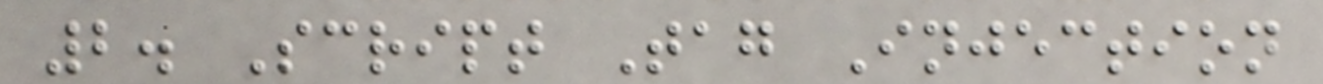2. Script Tag Injection
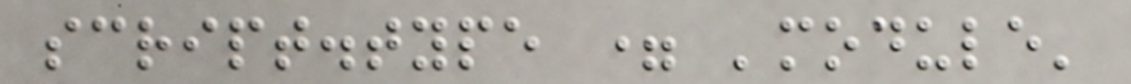script.type = 'module'
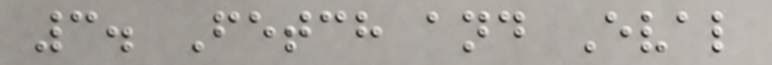3. Fetch and Eval
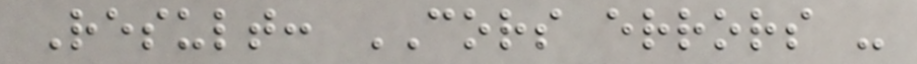Result: CORS errors -
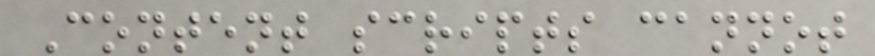Content scripts cannot
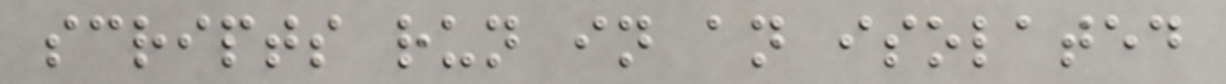scripts run in an isolated
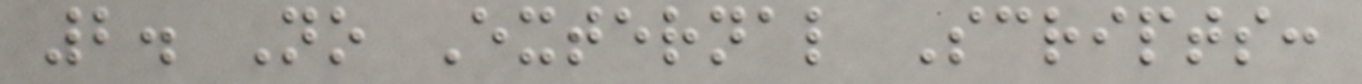2. No External Scripts:
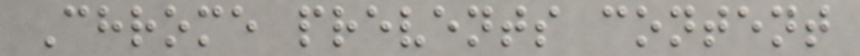Chrome prevents content
